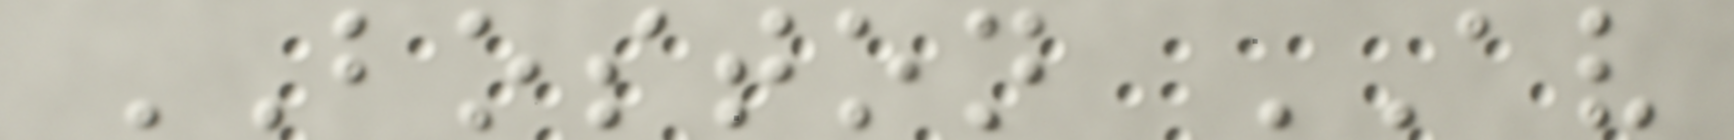BOSTON AV
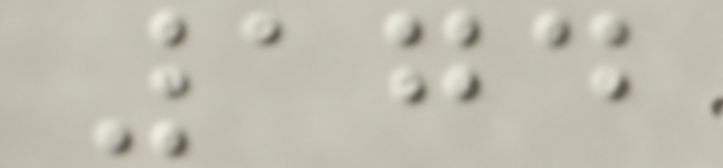174
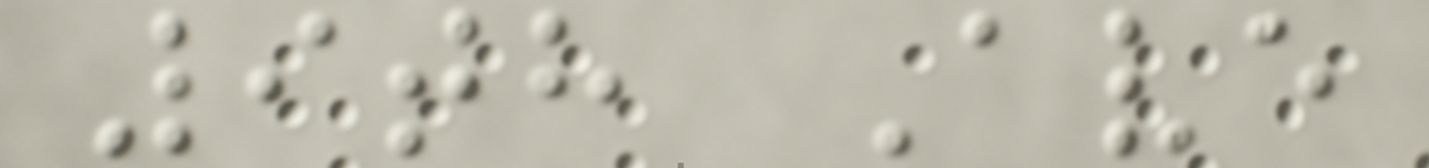9th Ave
